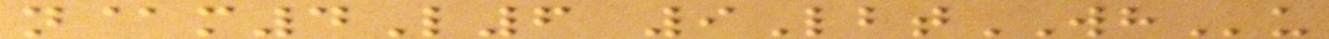n@m4L6 9LbtWHu
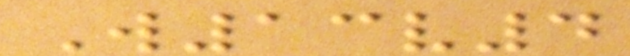W13v4
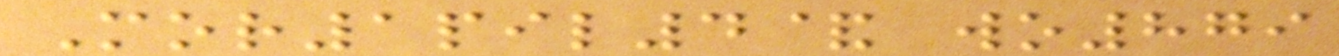Mor1pil4& wo879
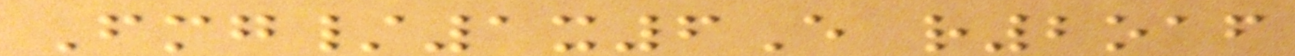Fmg/1x6E r2oaf
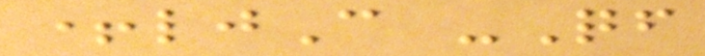+ljC -Qf
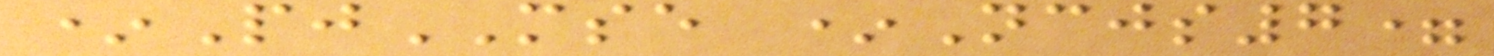*PjMSE *Ncjs7=
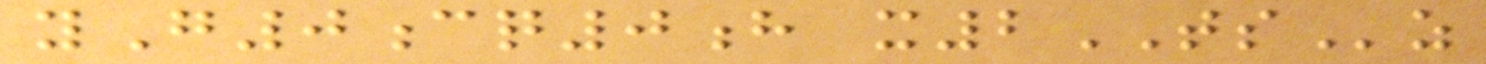yG0cq0h x2TSz
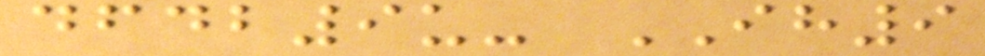dfdb9u- IH9
